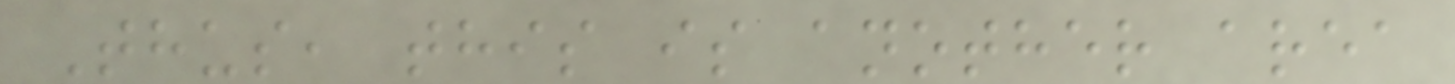Thus, this is another area
